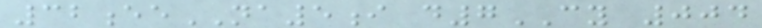32eeNA5i d7CY 004
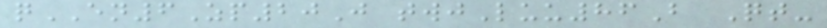qEN6Zp20J twjLuu86B Qt-
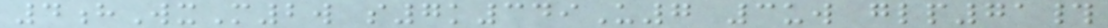4hWxM2w s7k349U7 3uw glp71#
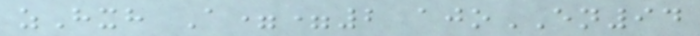zHxh A==2 ajoEN94
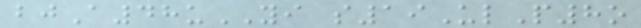bjA48uYI s19UlP8o
